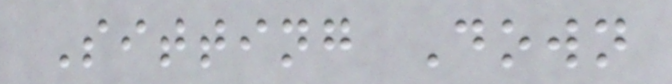Sitting Down
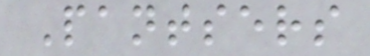Pantsers
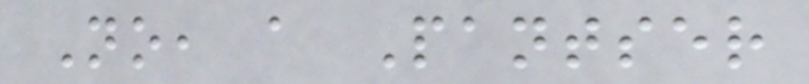No, a Pantser
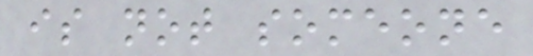is not someone
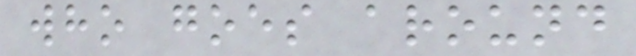who goes around
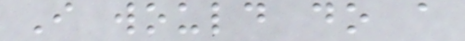I would do a
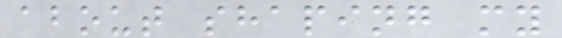about shaping my
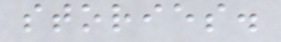stories.
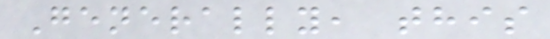Generally, this
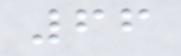66
